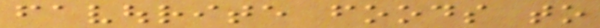favourite foods to
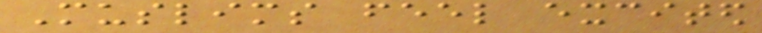Muslims feel excited
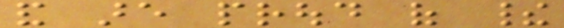and are proud of their
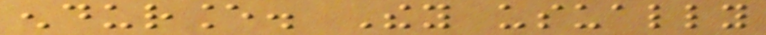endurance. They usually
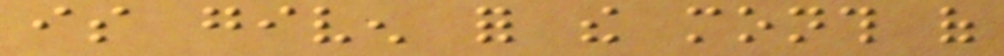is given for the month of
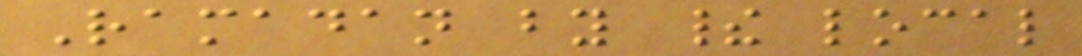Ramadan by their local
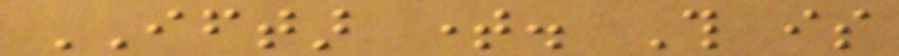IFTAR time. This is
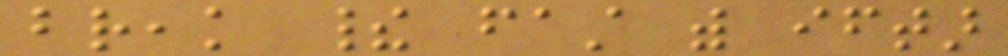break their fast with iftar
